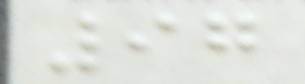97
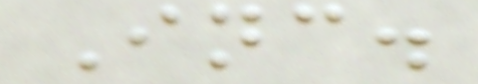Inc.
